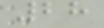28
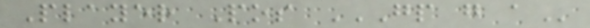Player Pos GP G A
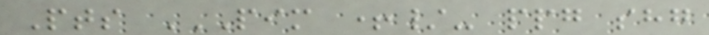Pts PIM +/- PPG SHG
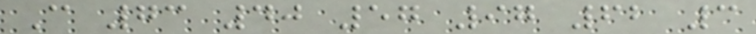C 73 40 57 97 62 3
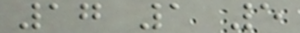17 1 5
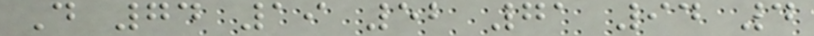D 74 19 52 71 94 4
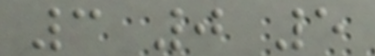3 0 5
